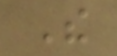The
